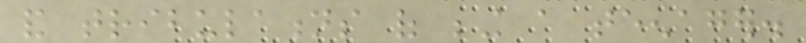and tribulations of being a teenager.
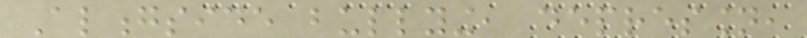Alongside bullying, depression,
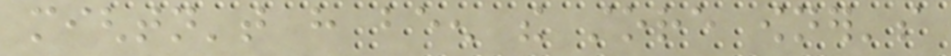mightn't have been the store owner's
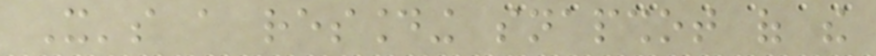It's a resounding snapshot of the
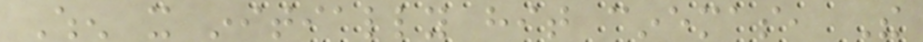When it initially hit cinemas, The
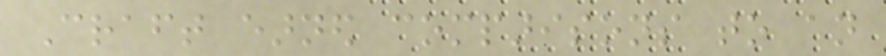Craft earned comparisons to an
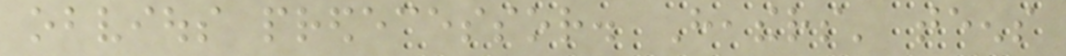obvious predecessor. Heathers' teens
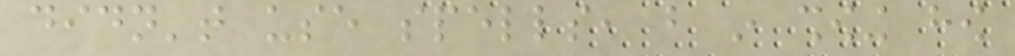didn't use spells, but in showing how
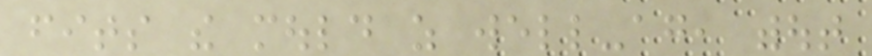fits the mould as well-again, without
